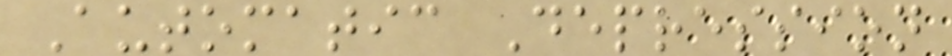Automatic Depression
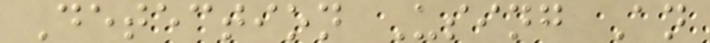Detection Using An
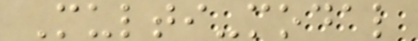Multi-modal
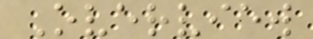Overview
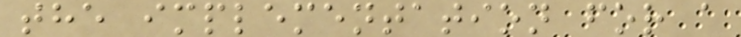the implementation for a
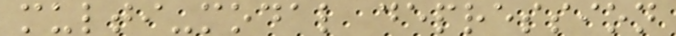multi-modal depression
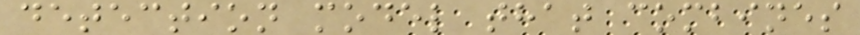detection model that combines
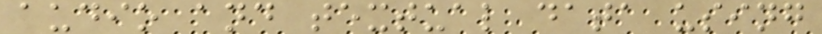audio and textual data using
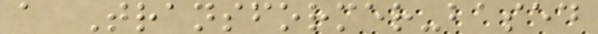a Transformer-based
